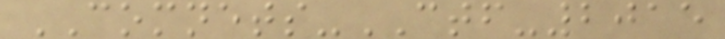COMNETS-CTF-2015
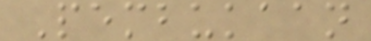Pembukaan
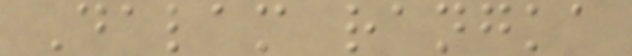Dalam rangka
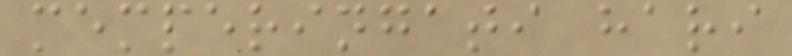memperingati hari
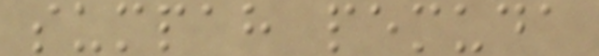sumpah pemuda
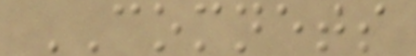COMNETS
